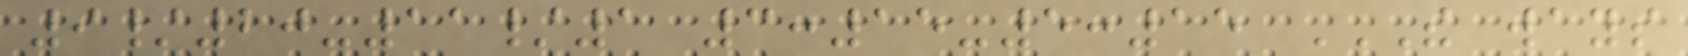9/20-11/1 3:15-5:15 THE WAYS
